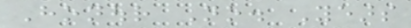Honour No. Years
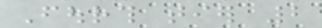Fourth tier 2
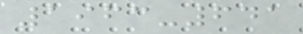1963-641
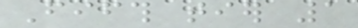Fifth tier 1
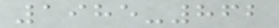1985-862
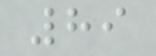89
